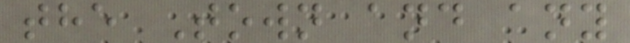the Town and any
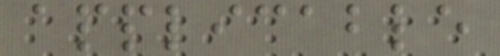applicable
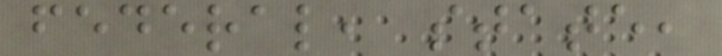federal, state,
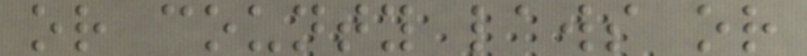or county laws or
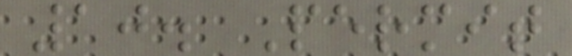10. Permit
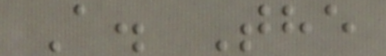A. The
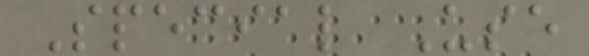Special Use
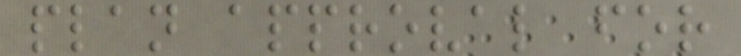plan approval for
